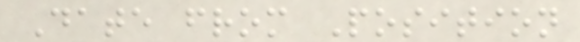Date from Position
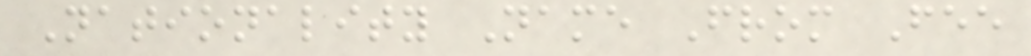Nationality Name From Fee
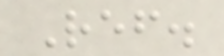Ref.
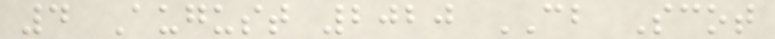4 August 2020 CB Scot
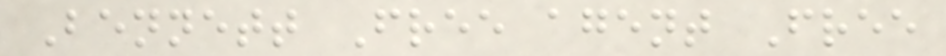Bennett Free agent Free
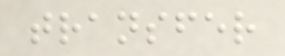transfer
